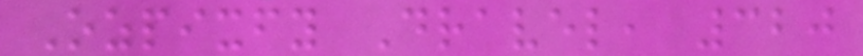Ozpixfy Dravel, 320
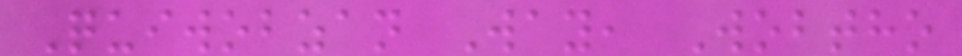Quiwobzan Way, Wobtho
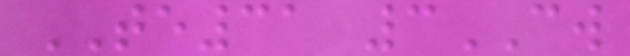TE31 3CW
